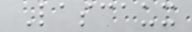Lascaux
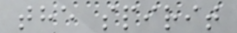the spirit
